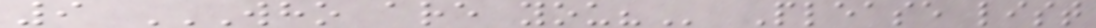9 WHO ARE YOU? Please list
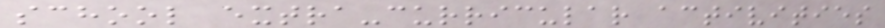school extra-curricular activities
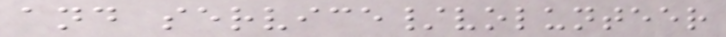and service/volunteer
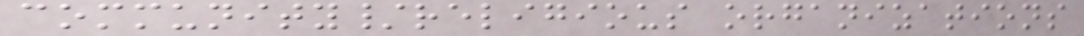community/religious organizations
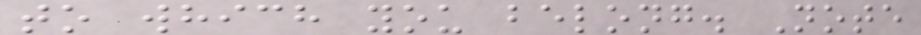to which you belong. Note
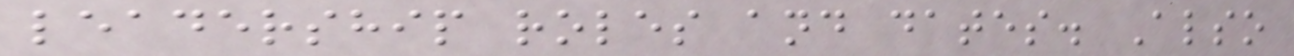leadership roles and dates. Also
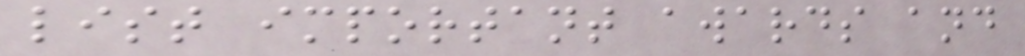list important awards and
